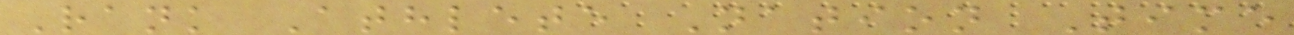Rank Athlete Nation Time
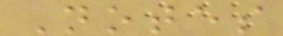Notes
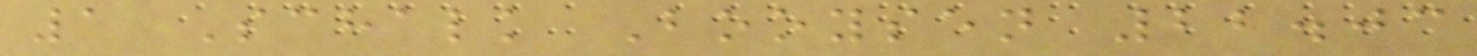1 Schalk Booysen 22.03
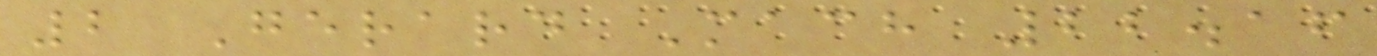2 Gerard Mach 22.16
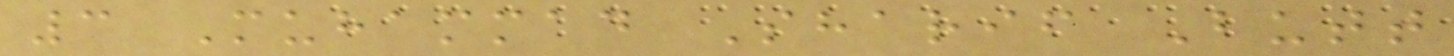3 Muhammad Sharif Butt
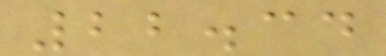22.34
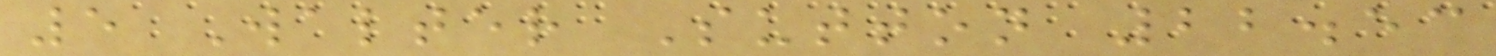5 Walter Sutton 22.53
